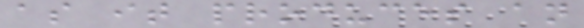as it produces an
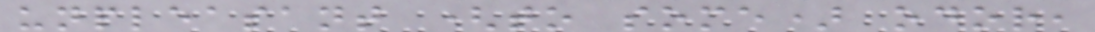unpleasant (to some) odor,
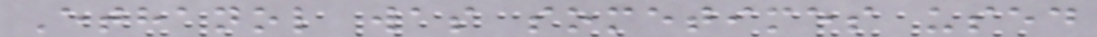Ethanol was sometimes used
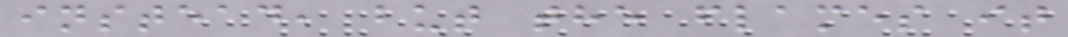instead, but the flames it
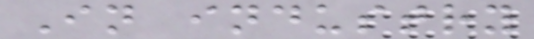In industry
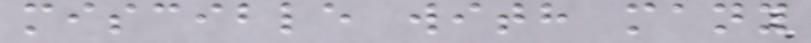miscible with many
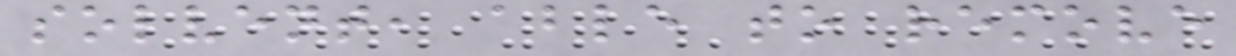solvent, able to remove
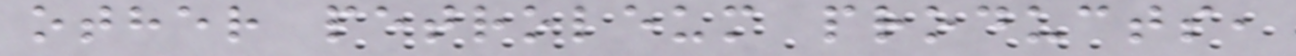other petroleum products,
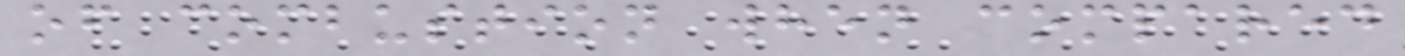of combustion when compared
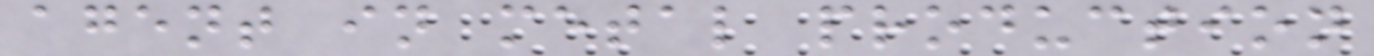agent in metal production
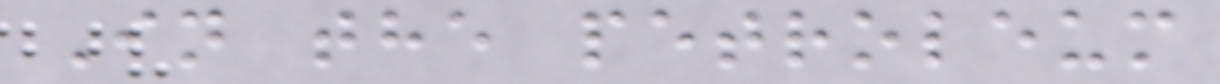In the petroleum
